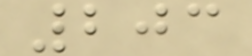203
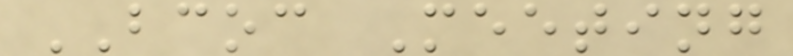BCOC Meeting
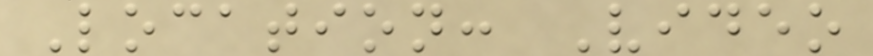Location: Video
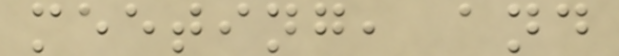meeting, and
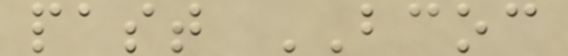past BCOC
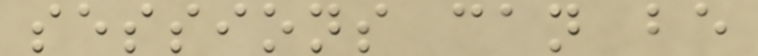sessions can be
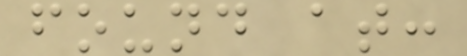found at:
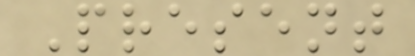Present
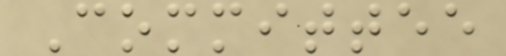Committee
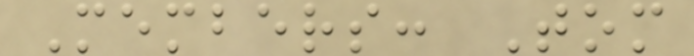Members: Tom
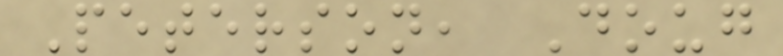Peterson, Doug
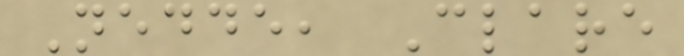Nedde, Clare
